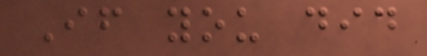If you did
